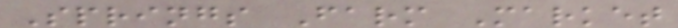Springs Farm Market
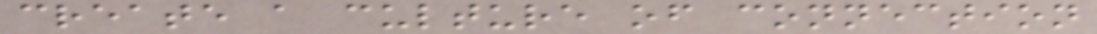create a culture of connection
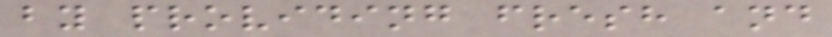by providing fresh and
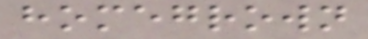homegrown
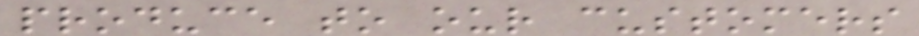produce to our customers
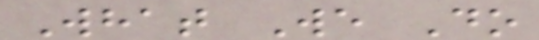What We Do
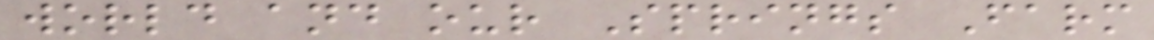world and our Springs Farm
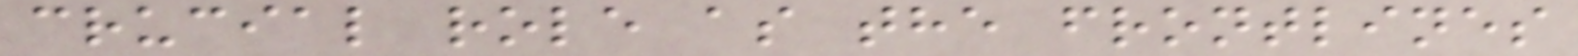crucial role as the frontlines
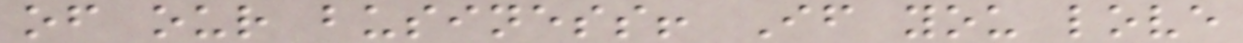of our business! If you love
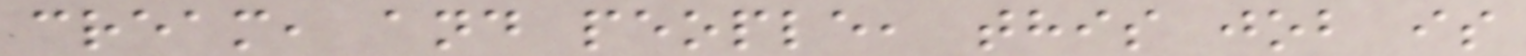cream, and people, this job is
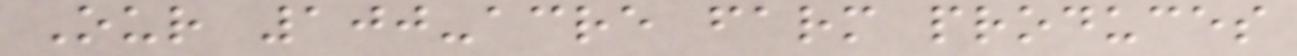Our 100-acre farm produces
